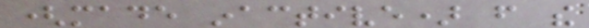(made inactive) from the
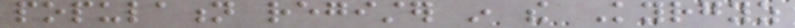population register in the Kyrgyz
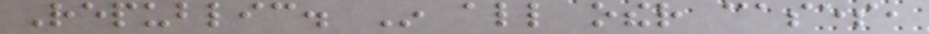Republic. In all other cases,
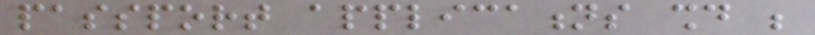passport applications should be
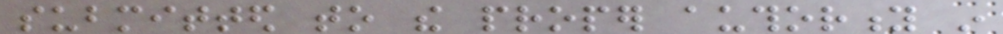submitted to the proper authority in
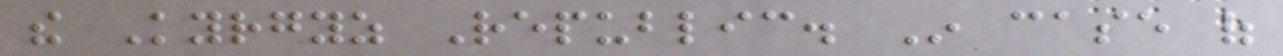the Kyrgyz Republic. In case of
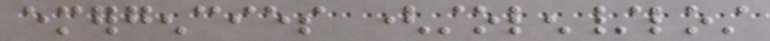emergencies (stolen/lost
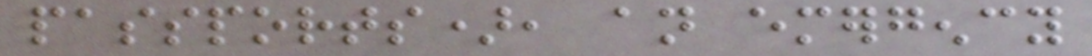passports), an emergency
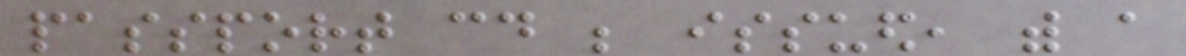passport could be issued, with a
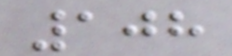108
